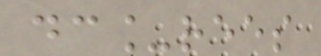dc_rees
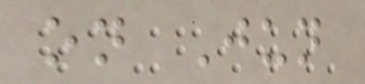on Jun
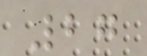27
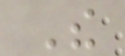The
